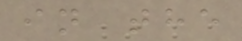in the
